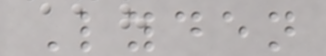Lyden
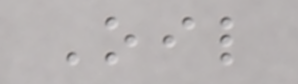Oil
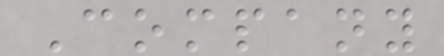Company
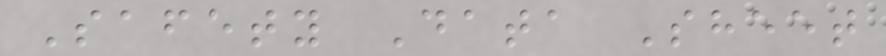Safety Data Sheet
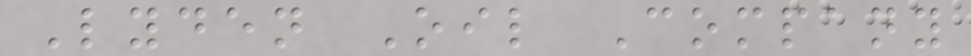Lyden Oil Company
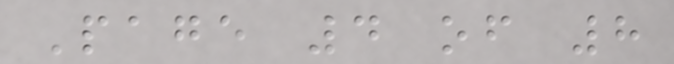Page 4 of 8
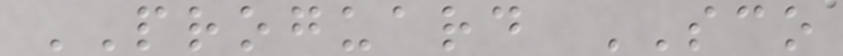PROGUARD SCO
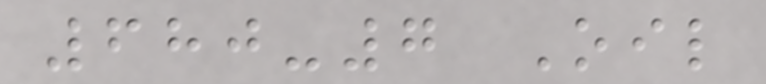680-7 Oil
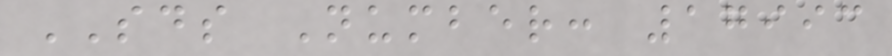SDS Number: 17993
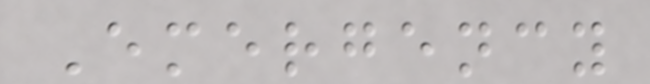Emergency
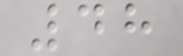48
